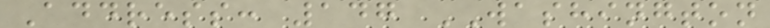Address: 147 WASHINGTON
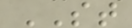ST
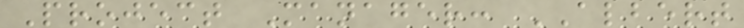Project Manager: ALBERT
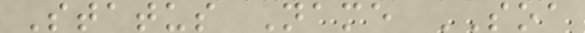Status Name SOA
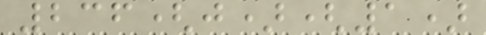236(j)(1)
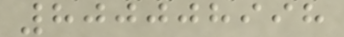800008998
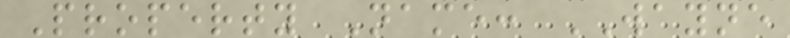Property Name: WAYNE
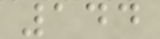144
